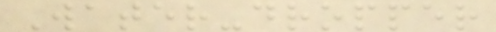Water-dropper
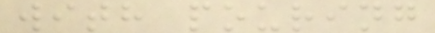with pouring
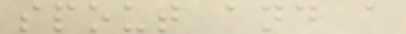spout and a
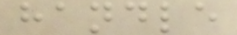handle
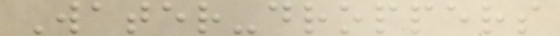Water-droppers
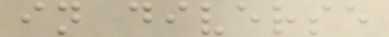in diverse
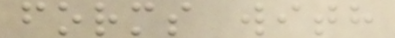forms with
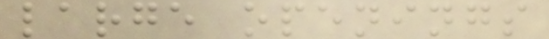large openings
